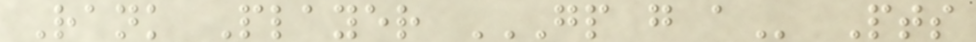Rank Player GP G A Pts
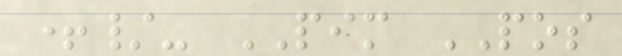+/- PIM POS
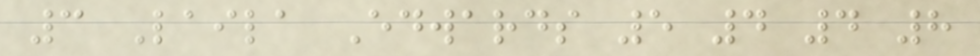3 Laila Edwards 5 4 4 8
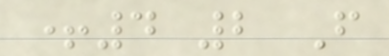+4 2 F
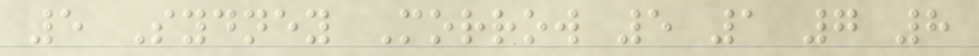5 Sydney Morrow 5 1 7 8
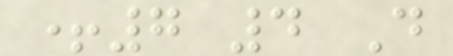+7 4 D
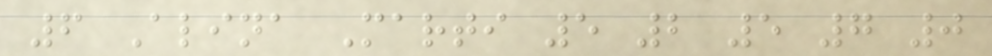6 Alina Marti 5 2 5 7 0
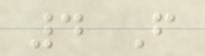4 F
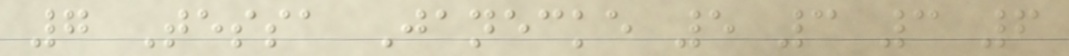7 Tessa Janecke 5 3 3 6
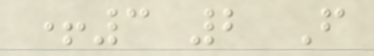+3 2 F
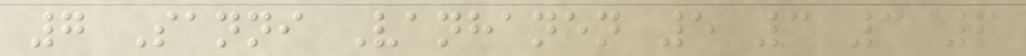7 Sanni Vanhanen 5 3 3 6
